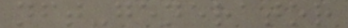nft-generator
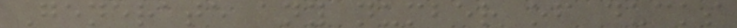Generate any number of ducks
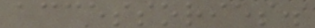accessories.
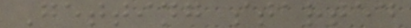Getting started
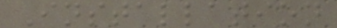Installation
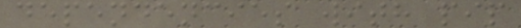dependencies with pip
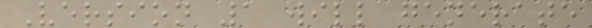Version 1 will generate
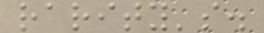rarity's.
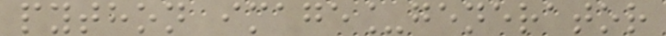python image_generator
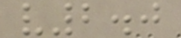v2.0
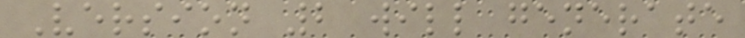Version 2 will generate
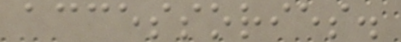accessories.
